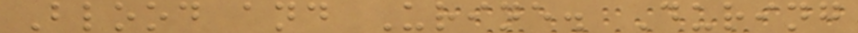Blood and Urine. During
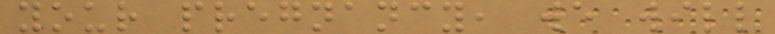your pregnancy, we will
